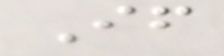If
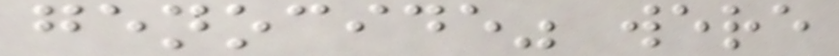genocide" were
